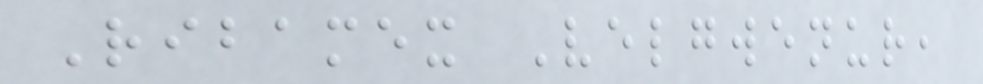Ribamex Velgwenur,
